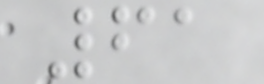61
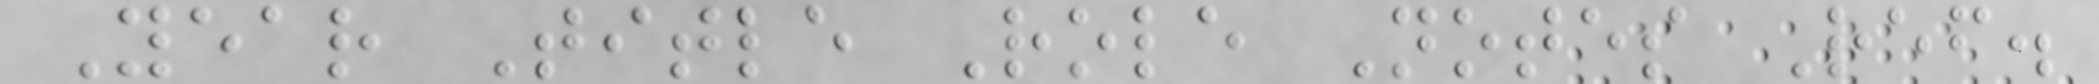Year Title Role Notes Ref.
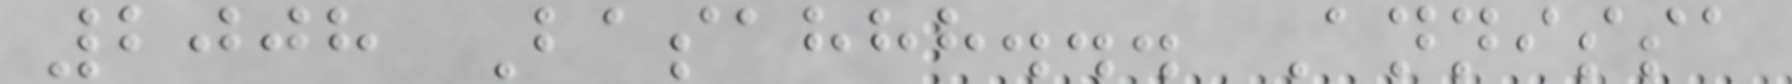2008 Basahhh... Annissa
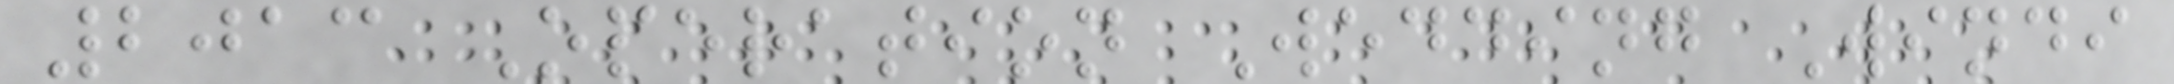2013 Operation Wedding Windi
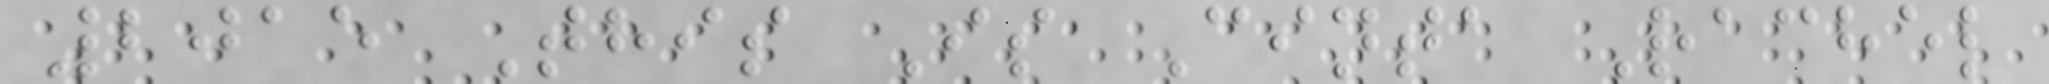2015 This Is Cinta Rachel
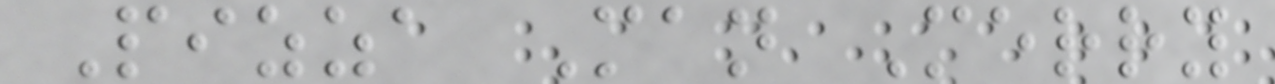Pizza Man Merry
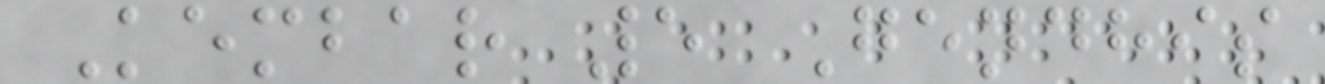Kembar 5 Gendhis
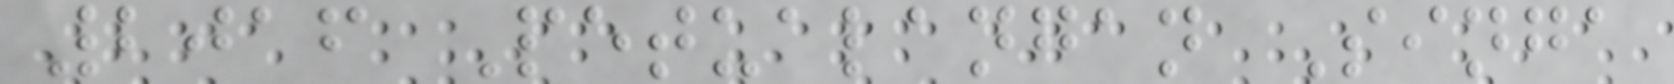2016 Petualangan Singa
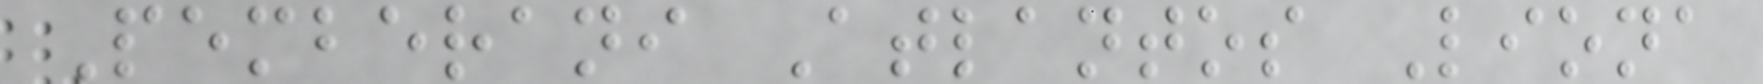Pemberani Atlantos Liona
